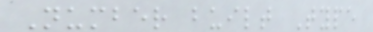Number built Type
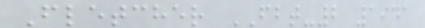Fletcher FBT-2 1941
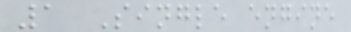1 Single engine
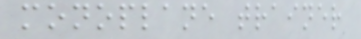monoplane trainer
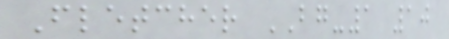Fletcher BG-1 10
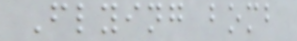Flying bomb
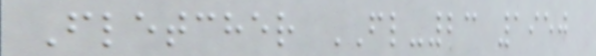Fletcher FL-23 1950
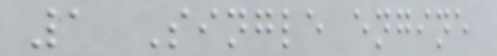1 Single engine
